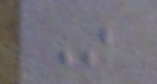In
